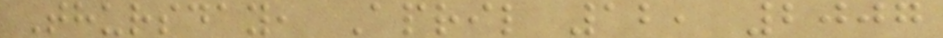Thursday, April 12, 2007
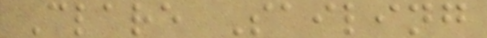Clare Sailing
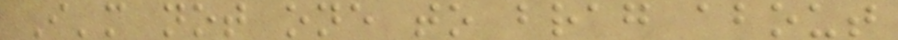I'm not one to brag about
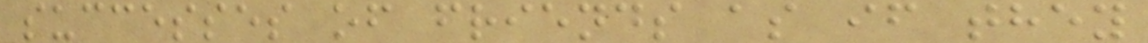successes of friends as if they
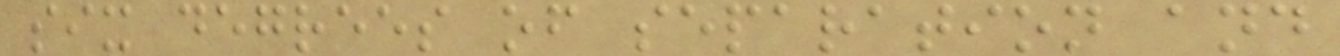six degrees of separation and
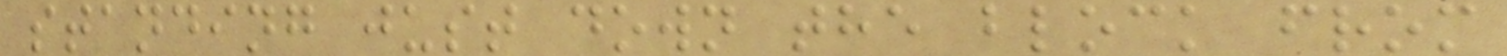standing just down the block from
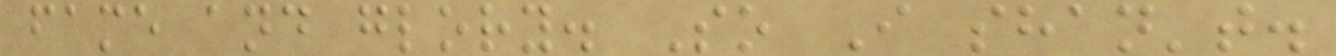fame and glory. So I shan't.
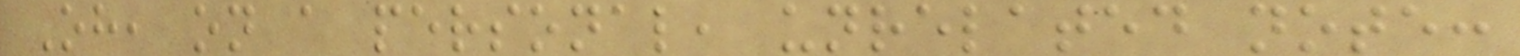Oh, on a personal, unrelated note:
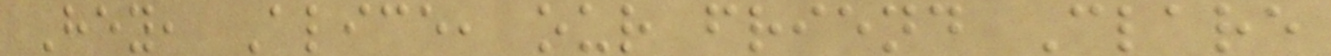Hey, Alice, our friend Clare
